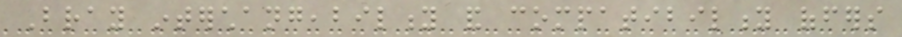Bray interchangeability and compatibility offers
